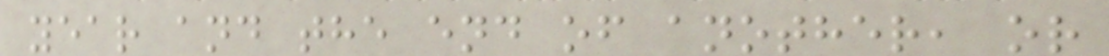year and the end of another, or
